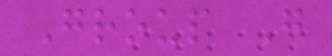Group G
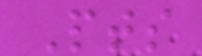Pts
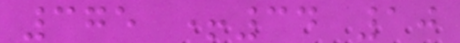375 +34 10
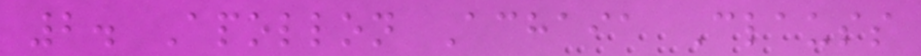2. Apollon Achaia Clauss
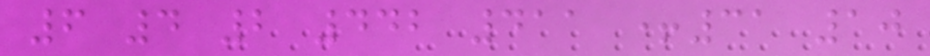6 4 2 442 411 +31 10
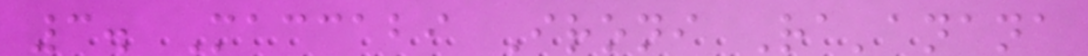3. Maccabi Ironi Ra'anana
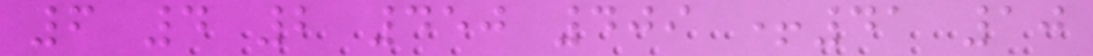6 4 2 450 409 +41 10
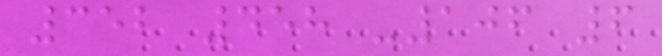352 458 -106 6
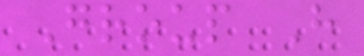Group H
